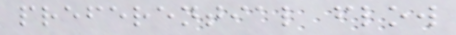preferential flow
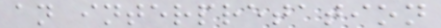an interpretation
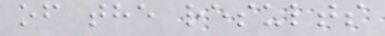of the results
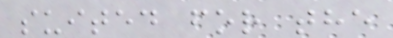suited for the
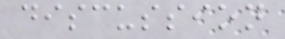discussion
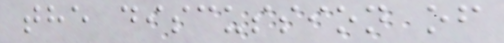the discussion of
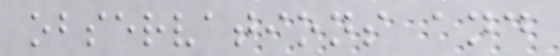observations and
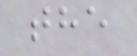the
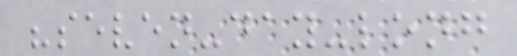"seven-day-long
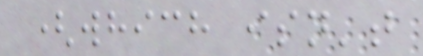(which isn't
